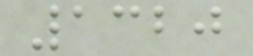1320
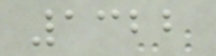1322
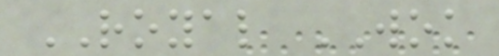ROYAL WOK
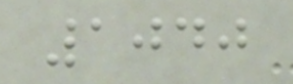1040
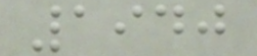1940
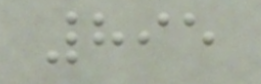895
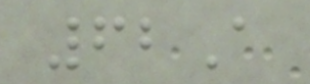62A
